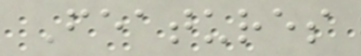Features
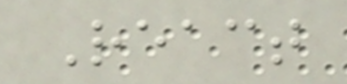React
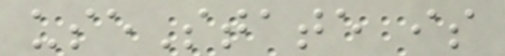useState is
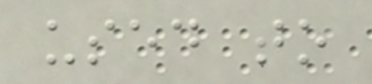used to
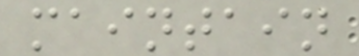maintain
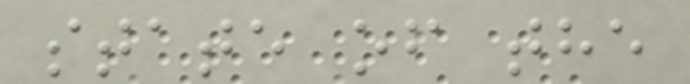state of the
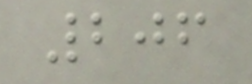206
